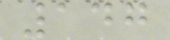147
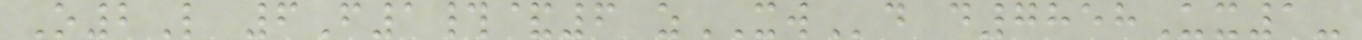O2L 6F1#&6 zXWd d7858Ux1-
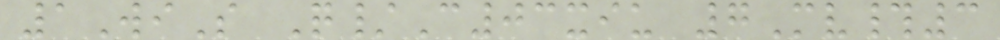1WiS Q/C03xiu 7Mv#3
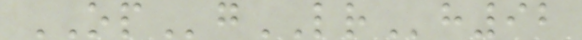OPgLRh92
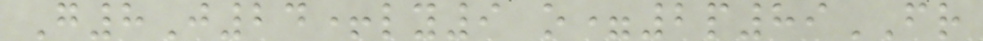G8J24+ly9 o=2p89FR
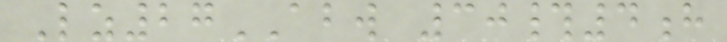Lz27ABW 30#4h
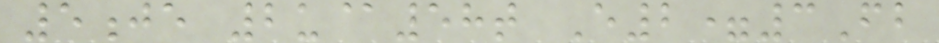5je 2u@58t E2=3Fb
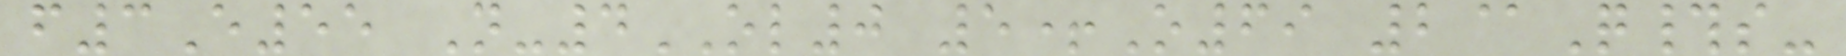f3E55 N-4OL0 5+O69 2@Q#s-
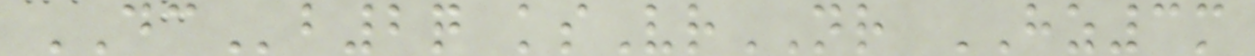DCb2q ksVrNR HZ3m
